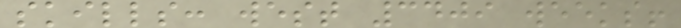skills: west 3409 weeks!
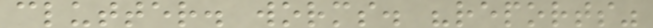clutter. worms. "reports"
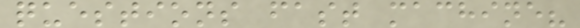questions fast machine?
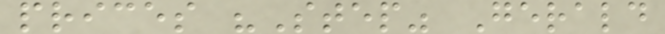prices "Step" Gerald
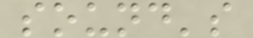sound's
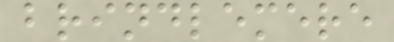brindlemere
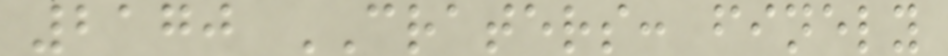2170 CRATERS: finely
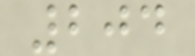204
